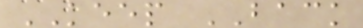KEEP BACK
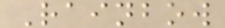Rainbow
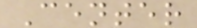Center
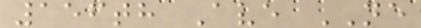156th Ave NE
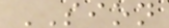SION
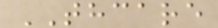THCARE
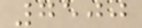7500
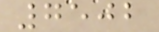7502
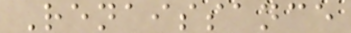Renaissance
